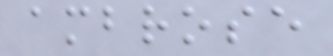ambrose
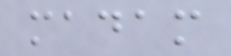madam
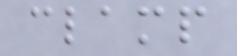clamp
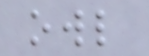owl
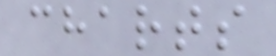charts
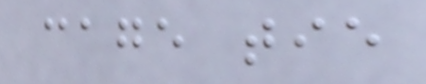cage tie
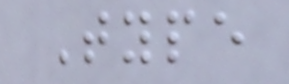Type
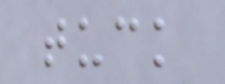tuck
